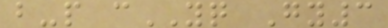b-p cYQ Gy3
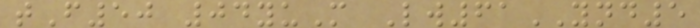tF50 04yuM Lw61YND5
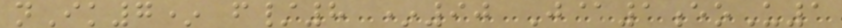nIk7* f/8 *90 J@1eoU1
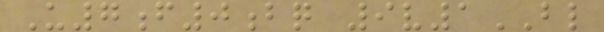U7f0bq 9v1BL
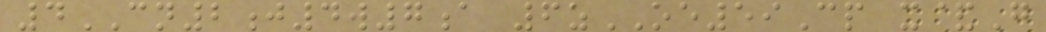4CN2j4w7a 6zOE59Cp x&G
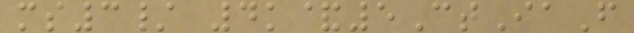ms3/ 4k&5CtIaF
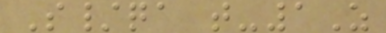S/qa t-1Z
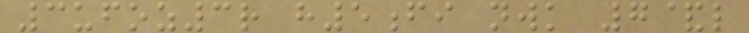3ufoz3r h5fi nwk 7&l
